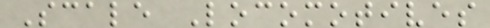Scale Locomotives
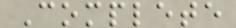Complete
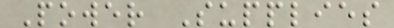Power Supplies
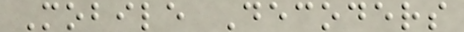Mobile Decoders
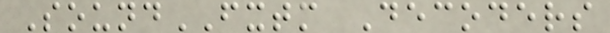SoundFXTM Decoders
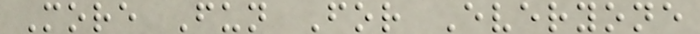More Fun For Everyone
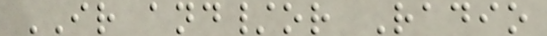IR and/or Radio
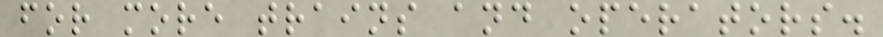for more trains and operators.
